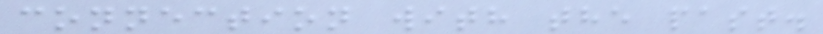connection with the past.
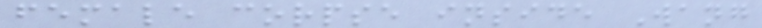female corpse inside Wang
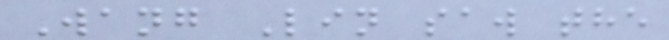Wang Lin saw the
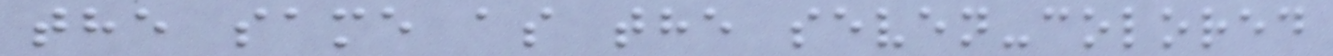the same as the seven-colored
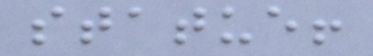statue!
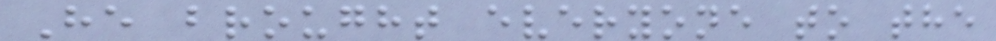He brought everyone to the
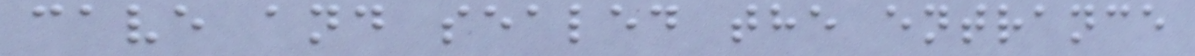cave and sealed the entrance
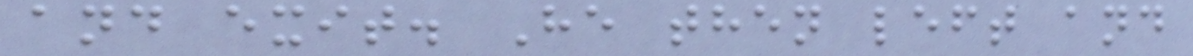and exit. He then left and
